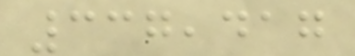337,417
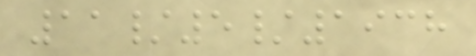11/5/1938
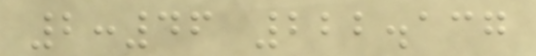2:46 222.137
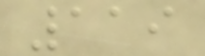119
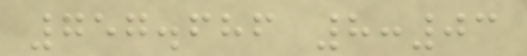757.686 8:03
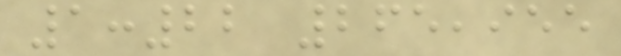1:22 265,955
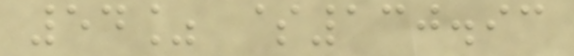54% $130.93
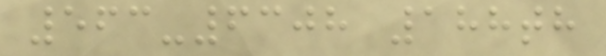563-6308 188th
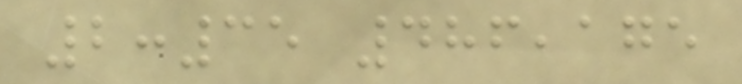2:35 486,175
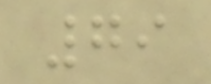79
